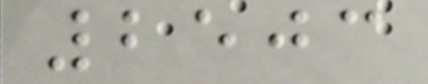2503
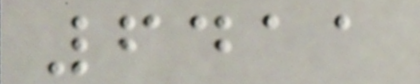6411
